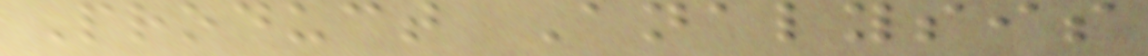Product Analysis
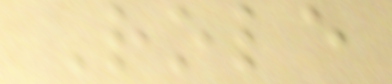Role
